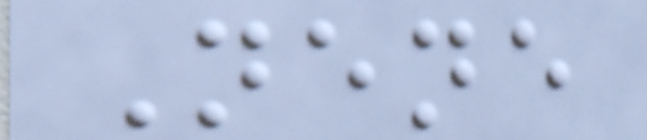Nene
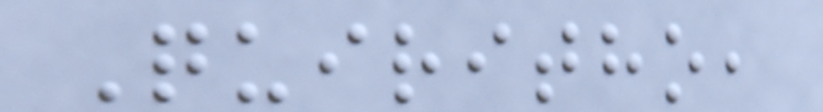Quiritho,
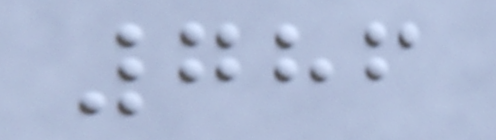786
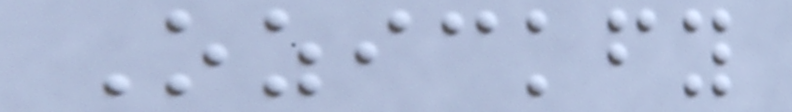Ozickfy
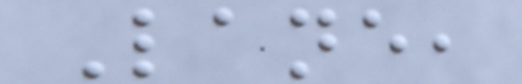Lane,
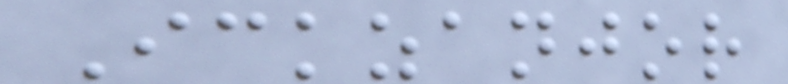Ickzanjor
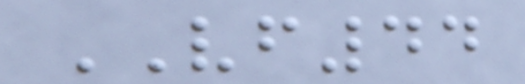VF44
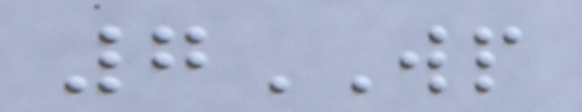7WP
